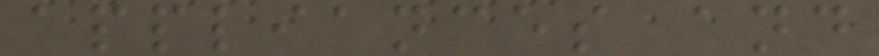appliances and
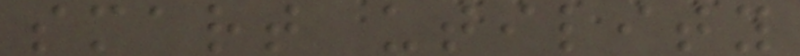smart utility
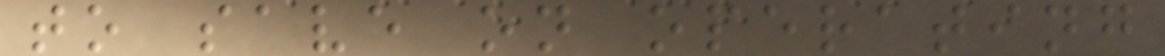to save on operating
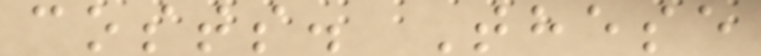costs. These
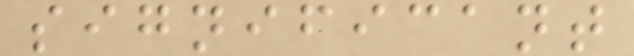significant
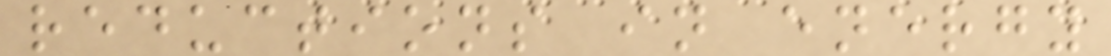reductions in energy
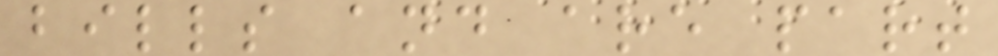bills and are part
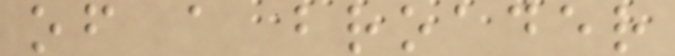of a broader
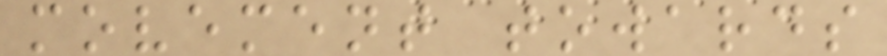movement towards
